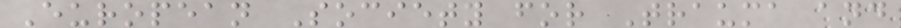European Society for Trauma and
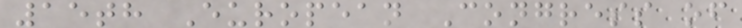15th European Congress of
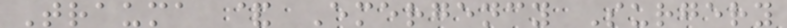Trauma & Emergency Surgery
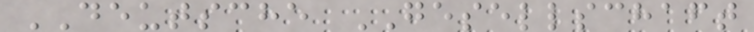DEUTSCHE GESELLSCHAFT
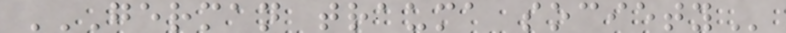GERMAN TRAUMA SOCIETY
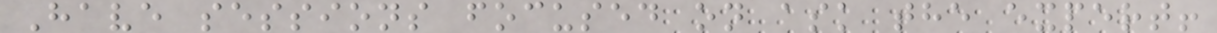Have sessions focused on ask the expert!
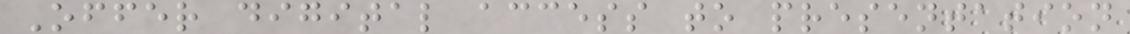Offer digital access to presentation
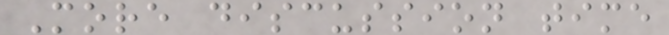More discussion time
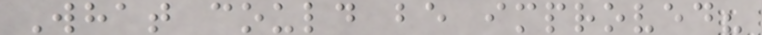What could be improved?
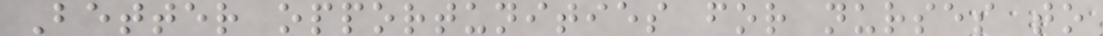Better opportunities for nurses to
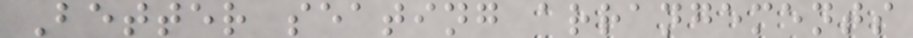Better seating arrangements
